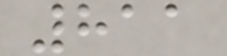811
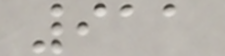911
